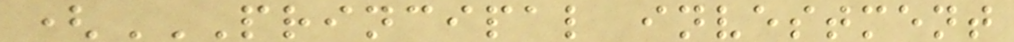(PRINCIPAL INVESTMENT
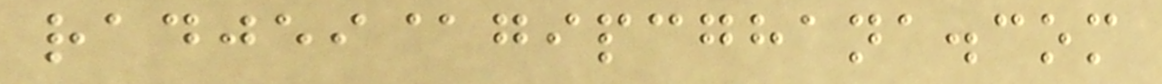radjei@gipcghana.com
